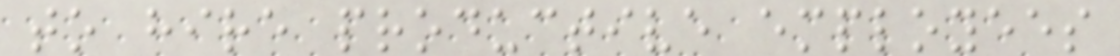to hire productive employees
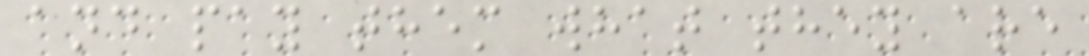and pay them what they are
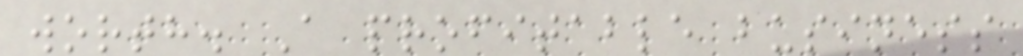worth. A profitable business
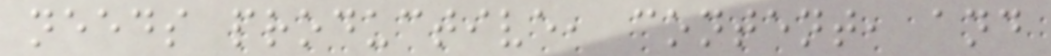needs productive, content, and
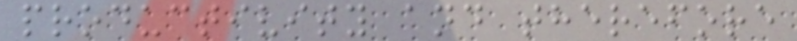productivity and therefore
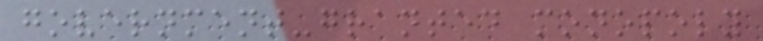government-granted monopoly
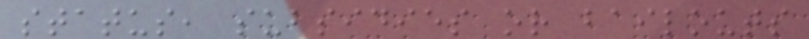status, subsidies or bailouts
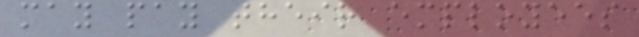may pay their employees
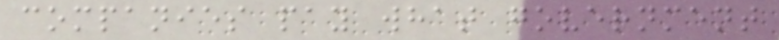companies pay what government
